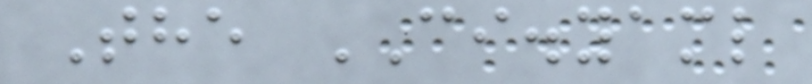The CI.yaml
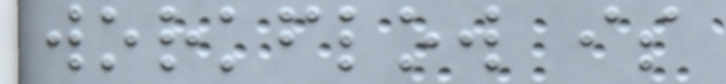workflow is
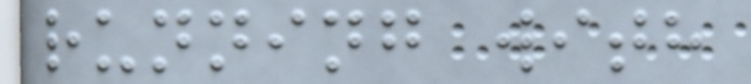running with
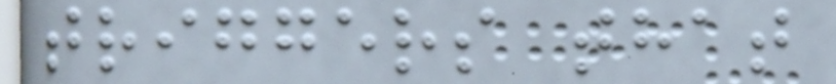triggers that
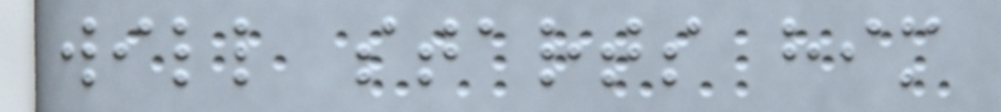will starts him
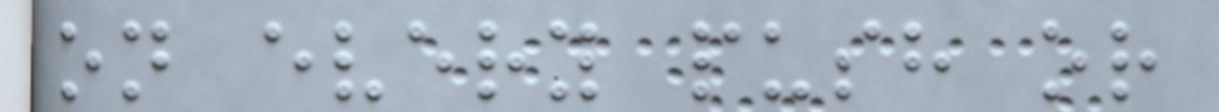on every push or
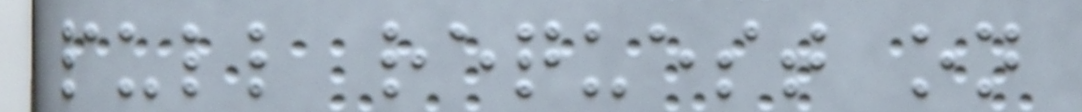pull request on
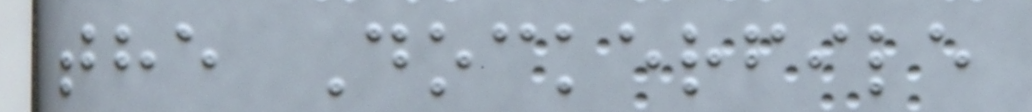the Dockerfile
